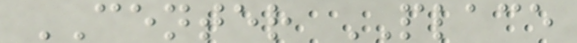CENTER PLACE
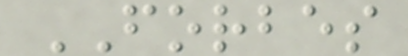FORBES
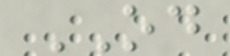OD
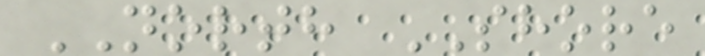NORTH SHORE
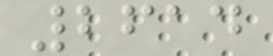2614
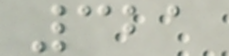321
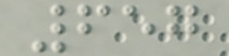657
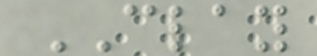CLAY
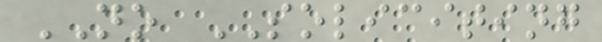NO SOLICITING
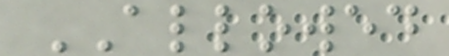ALLOWED
